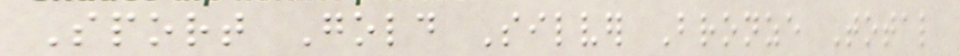Sport Gold Silver Bronze Total
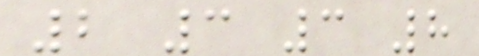2 3 3 8
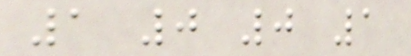1 0 0 1
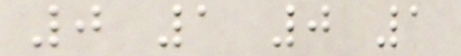0 1 0 1
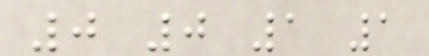0 0 1 1
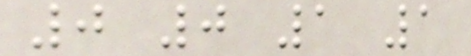0 0 1 1
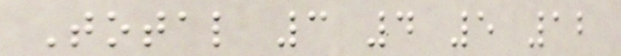Total 3 4 5 12
